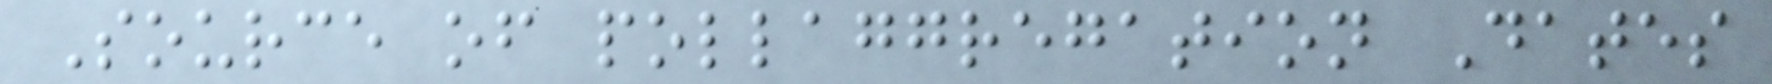Source of pollaggregation Dates
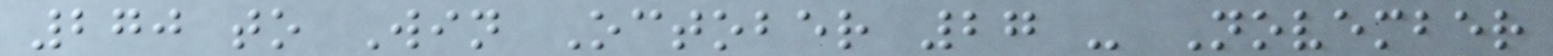270 to Win October 27 - November
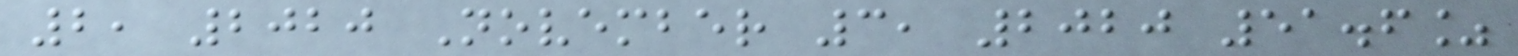2, 2020 November 3, 2020 51.6%
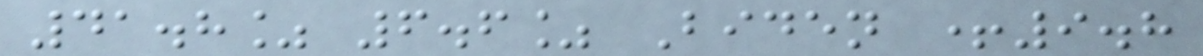41.8% 6.6% Biden +9.8
